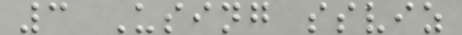3 Using ssviz
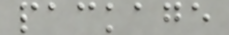package
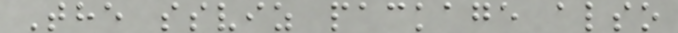The ssviz package also
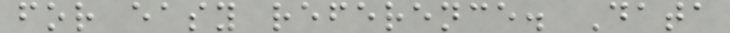for easy reference. Data
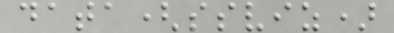data(ssviz)
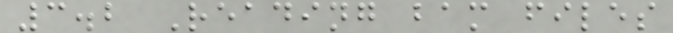3.2 Reading bam files
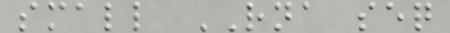small RNA seq
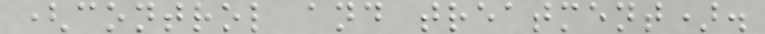(control and treatment).
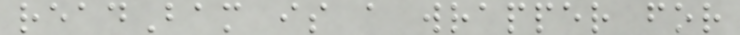readBam is a wrapper for
